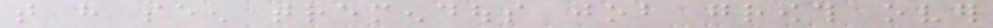that have seen tremendous job growth over
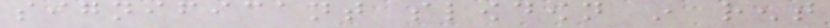significant slowdown in rent
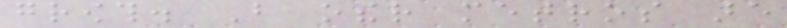growth. But other metros are
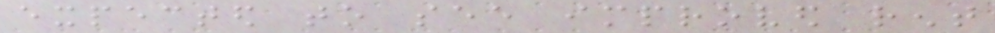expected to see improved rent
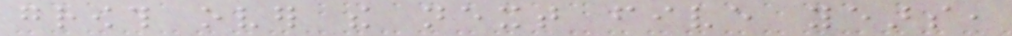growth over the next five years,
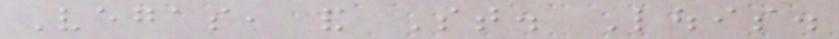Vegas, and St. Louis.
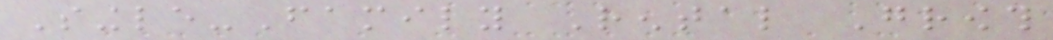Single-Family Rental Growth
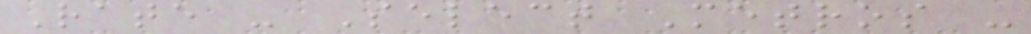Rate - Select Metros -
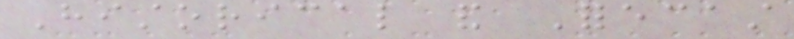Historical and Forecast
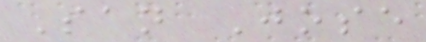San Jose
